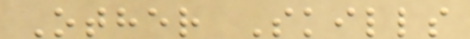Other Skills
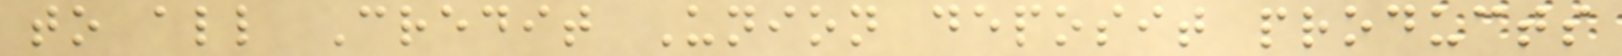to all Credit Union deposit products
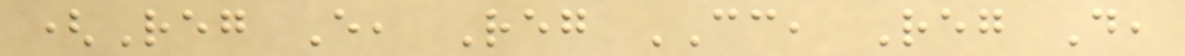(Reg E, Reg CC, Reg D,
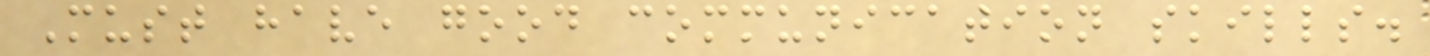Must have good communication skills.
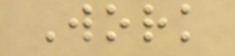Work
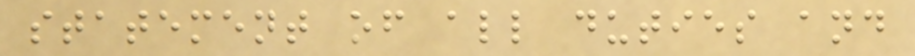statement of all duties and
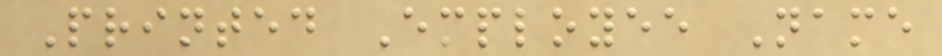Printed Employee Name
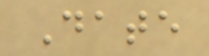Date
